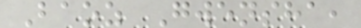Baoz Gwensha,
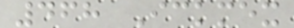468 Ickmex
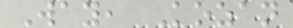Way, Kozan
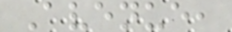Avenue,
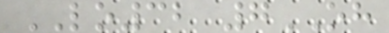LO32 7OH
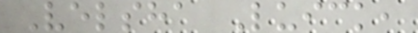Velsha Luick,
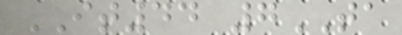IT44 7TA
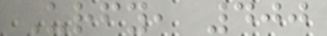Urfy, 400
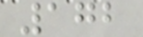172
